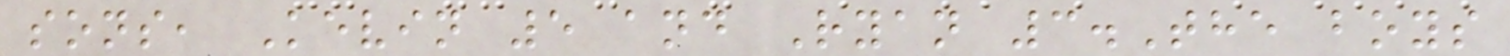sons, Kevin 5 and Ryan 3.The boys
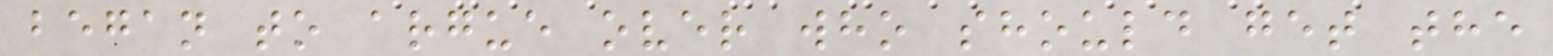began to argue over who should get the
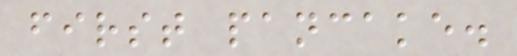first pancake.
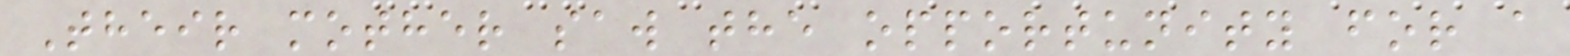Their mother saw the opportunity for a
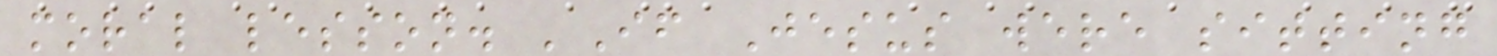moral lesson. 'If Jesus were sitting
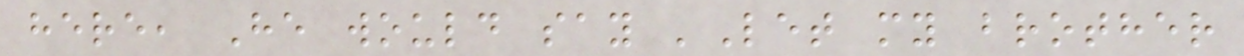here, He would say 'Let my brother
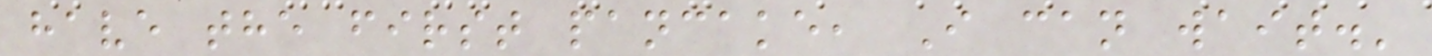have the first pancake, I can wait.'
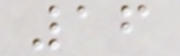16
